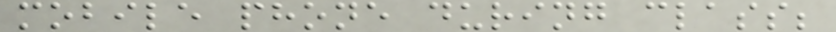mobile phone during class;
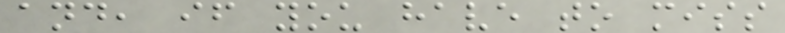and, if you have to miss
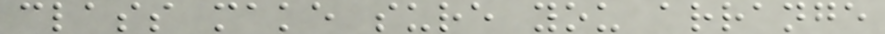class make sure you arrange
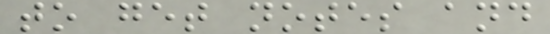to get notes and
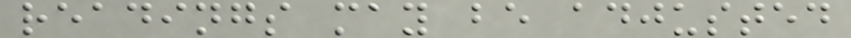readings may be adjusted
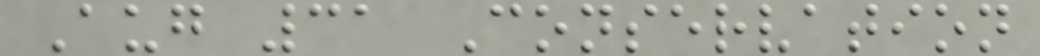Aug 31 Conservation
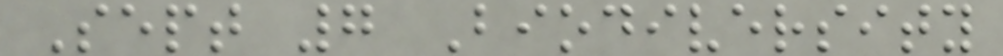Sept 7 Biodiversity
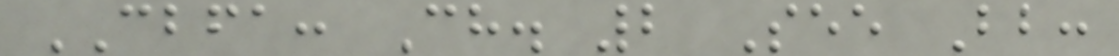CBFA: Ch. 2 See Bb:
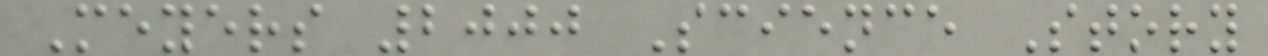Meyers 2000 Science Story
